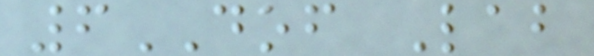6DOF Lab
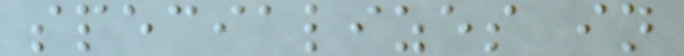specializes in
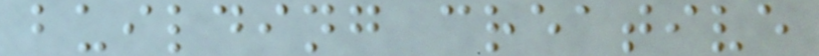building creative
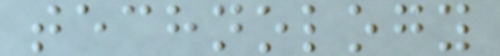technology
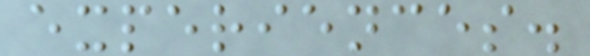experiences.
